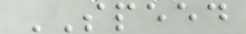SPEED
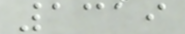1319
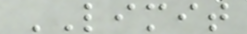LIMIT
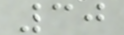30
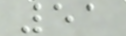51
